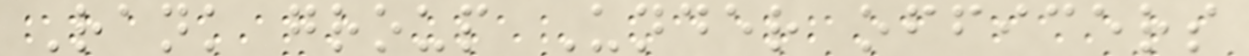Rank group Under officers
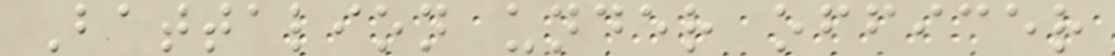Battalion under officer
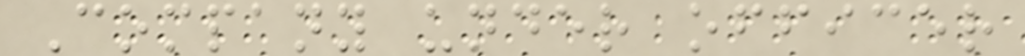Company under officer
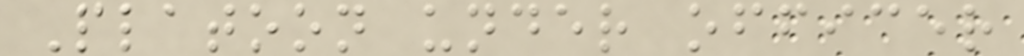Platoon under officer
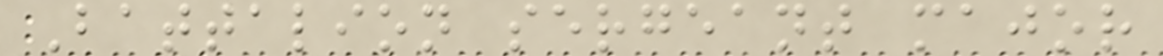Battalion sergeant major
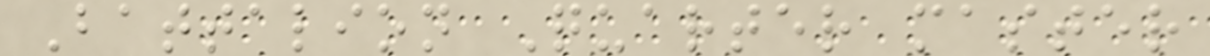Battalion Quarter master
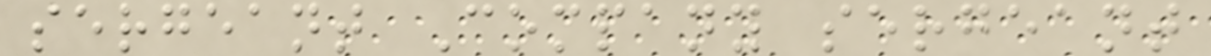sergeant Company sergeant
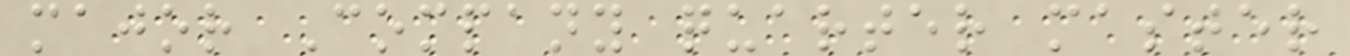major Company quarter master
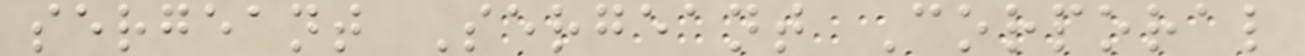sergeant Sergeant Corporal
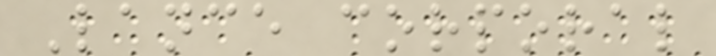Lance corporal
